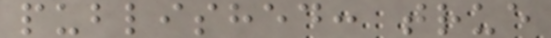published: true
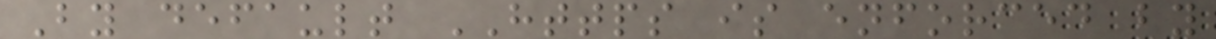By default HTTPS is enforced by
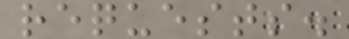requests.
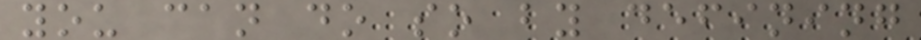you can do so by defining
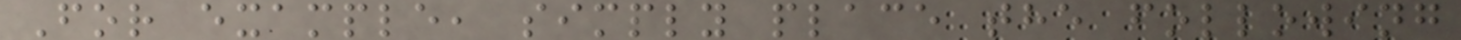For example, simply place the following
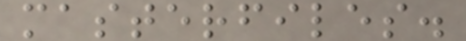masterfiles.
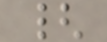{
